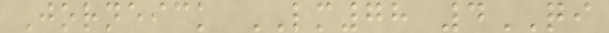Jorneick LM78 4QI
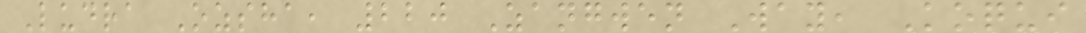Ludra Ozsha, 220 Zangwen Way, Koqui
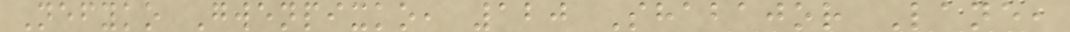Nefyko Gwenpixko, 120 Shabajor Lane,
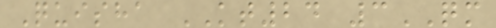Quisha KT24 3QM
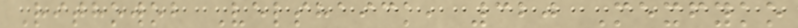Rithowob Velshaick, 320 Mexfyko
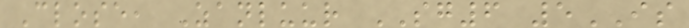Close, Zanluur SG6 5IS
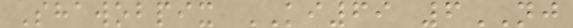Shawobpix KI69 6NJ
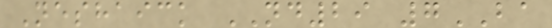Neshaick ND29 7BA
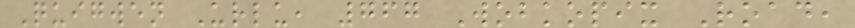Quigwen Urlu, 767 Wobkopix Road,
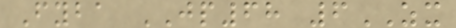Fyba JP68 6ZX
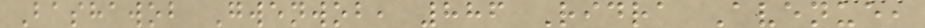Bashawob Gwenwob, 886 Ridra Avenue,
